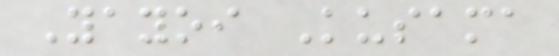Yayoi Kusama
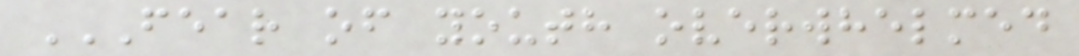FEAR OF YOUTH OVERWHELMED
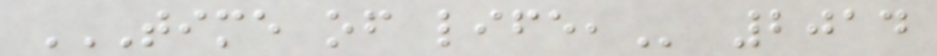TIME OF LIFE, 2014
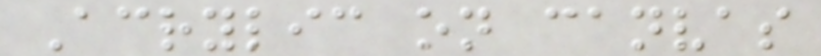Acrylic on canvas
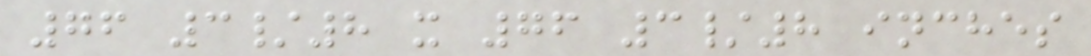76 3/8 x 76 3/8 inches
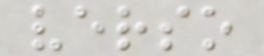verso
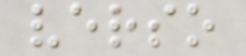verso
